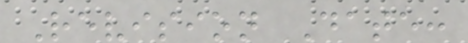Revision Date:
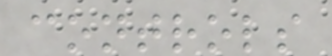controls
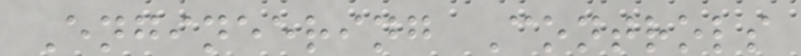Engineering Controls
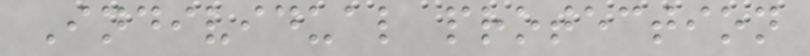Individual protection
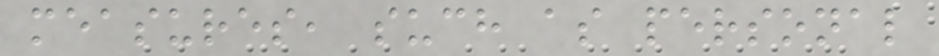measures, such as personal
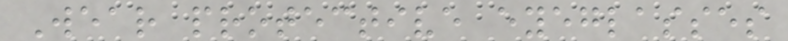Wear protective eyeglasses
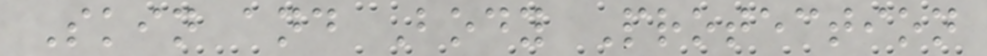Skin and Body Protection
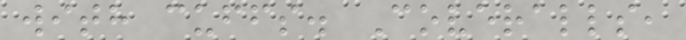with cuffs. Coveralls,
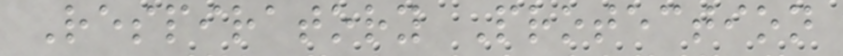Respiratory Protection
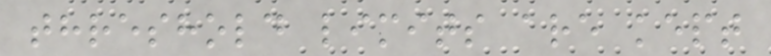threshold limits are kept
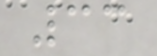33
